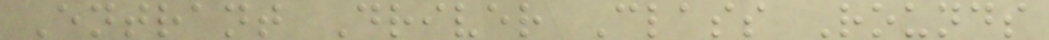Entrant Driver Class Rounds
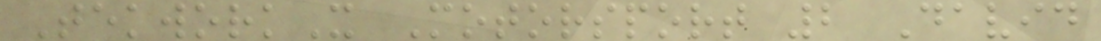TekworkX Motorsport 2 David
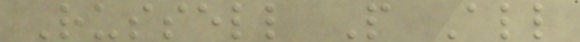Russell P All
